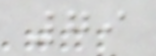79
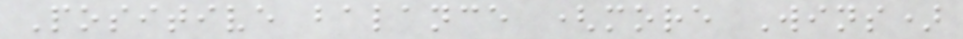Positive balance (more Wins)
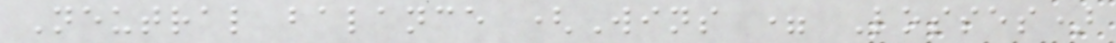Neutral balance (Wins = Losses)
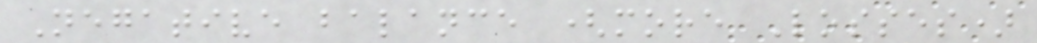Negative balance (more Losses)
